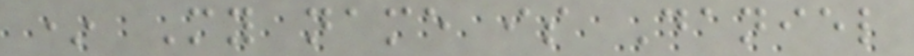* My name is Daniel
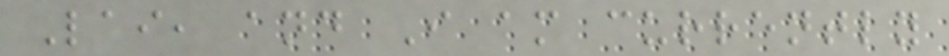Lai, and I am currently
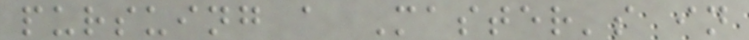pursuing a Master's in
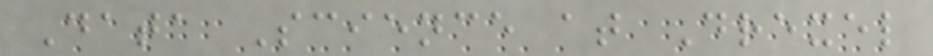Data Science at Drexel
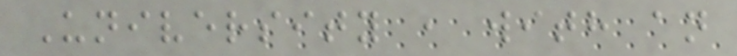University , with an
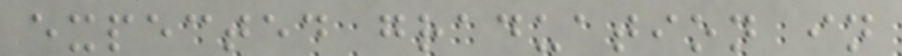expected graduation in
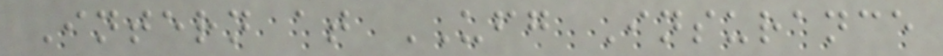Intern at UFG Insurance
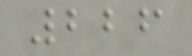226
